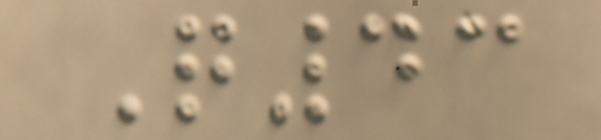Q43
